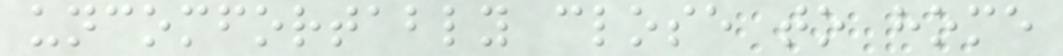uncomfortably close to home
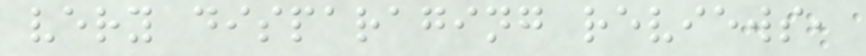very disparaging reviews,
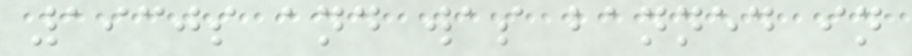1930s and was banned in
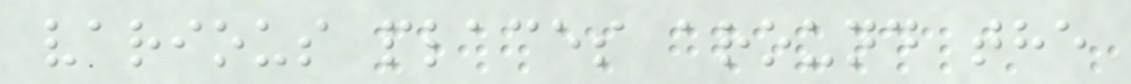various places around the
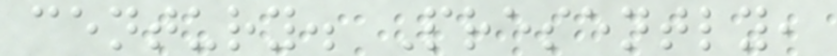century. Presently,
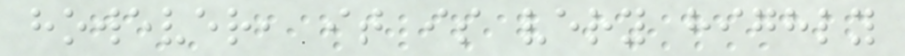however, it is very highly
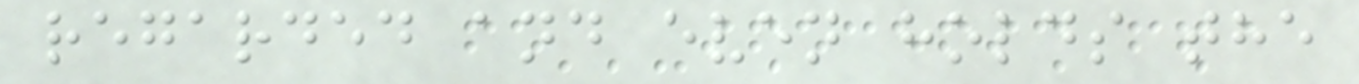regarded and even holds the
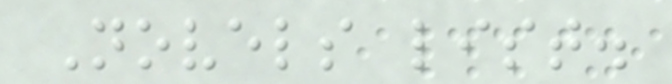Novels list.
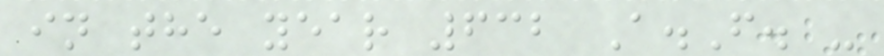in the year 632 A.F. -
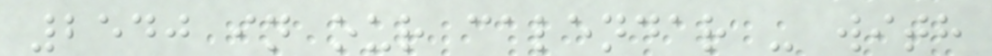2540 in our calendar - with
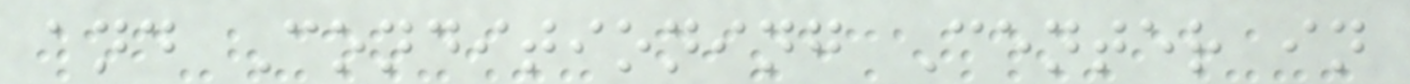and Conditioning Center in
